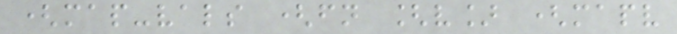(map-vals (fn [v] (mapv
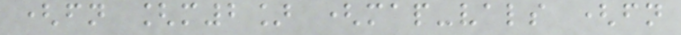(fn [m2] (map-vals (fn
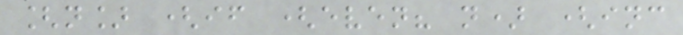[n] (if (even? n) (inc
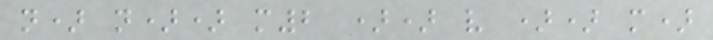n) n)) m2 )) v )) m)
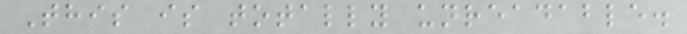This is totally unreadable.
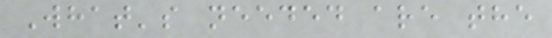What's needed are the
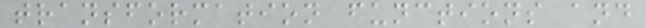transformation functions and
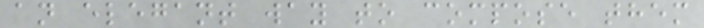an elegant way to compose them
